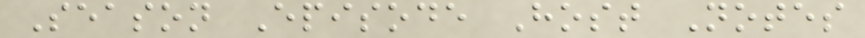Season Episode Host Notes
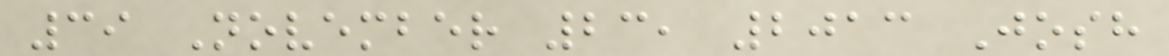39 November 23, 2013 Josh
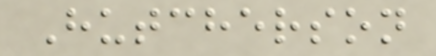Hutcherson
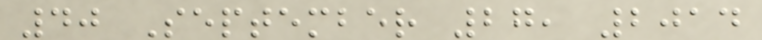40 September 27, 2014
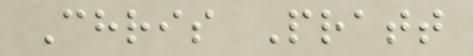Chris Pratt
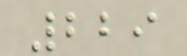229
